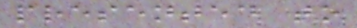presented to
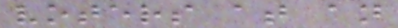voters at an
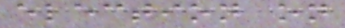election on
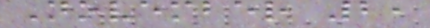November 2,
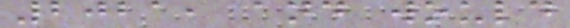2021, and would
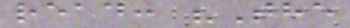read: "The
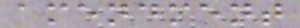amendment
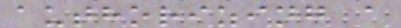authorizing a
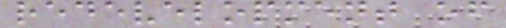redevelopment of
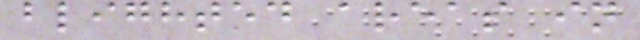blighted areas in
